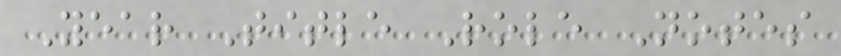Year Title Role Notes
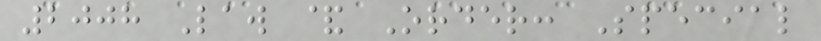2008 Law & Order: Special
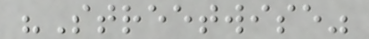"Streetwise"
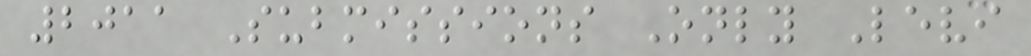2011 Submissions Only Levi
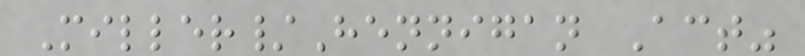Miller/Hennigan Act"
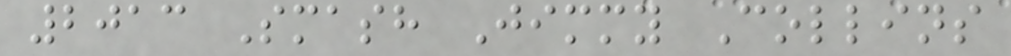2013 Smash Jimmy Collins
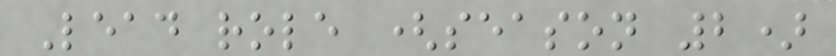Lead role (season 2)
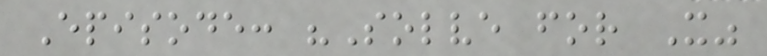Episode: "Solve for X"
